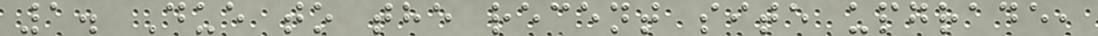1. Due to the recent site upgrade,
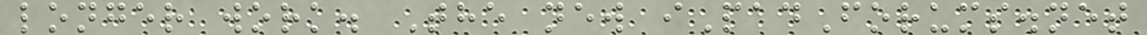longer work. The new iPadForums.net
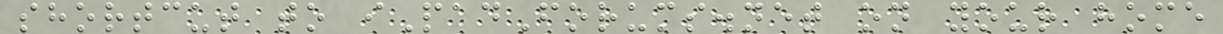shortcut to iPadForums.net on your home
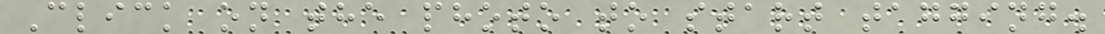Click on the photo to start tagging.
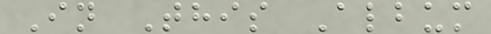In This Album
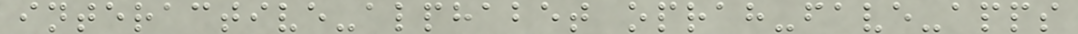interactive-alphabet oprah-fave-apps
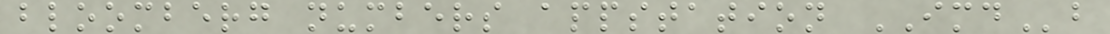bloomberg numbers appstation IMDb
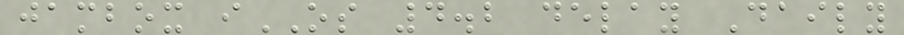jambox iOS 4.2 delay Daily
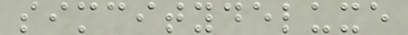simcitydeluxe
